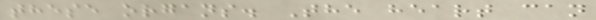these organs. The heart can
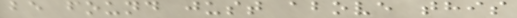be found just above this
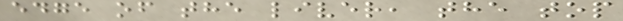edge of the liver, the top
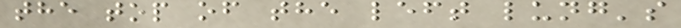the top of the left lung's
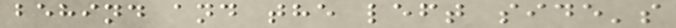behind and the left side's
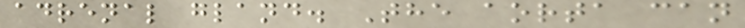adrenal gland. The aorta can
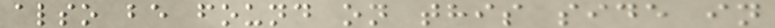also be found on this side in
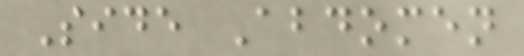Side Abdomen
